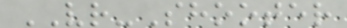VR-Shooter
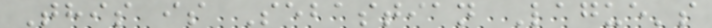This is Sebastian Lague's
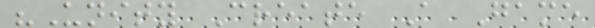"Unity Create A Game
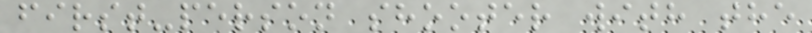first-person shooter with the
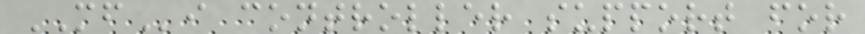MFi controller support for
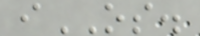iOS.
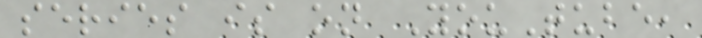series is on YouTube,
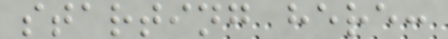starting here:
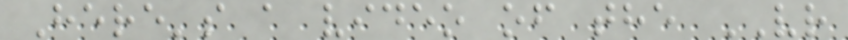Here's a video of the VR
